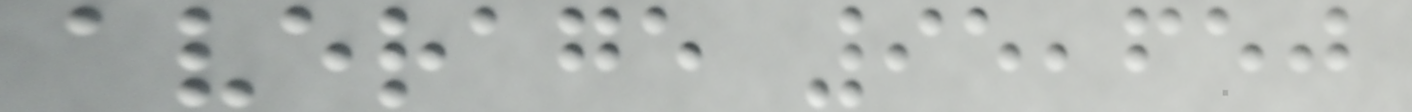average 95,650
